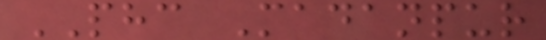PHC Madanpur
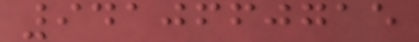9410660715
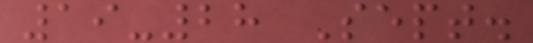19-28 Sept.
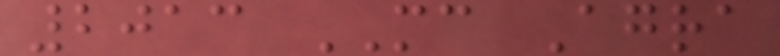2013 MC Agra
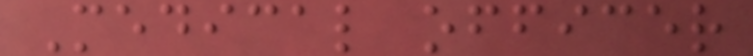Medical officer
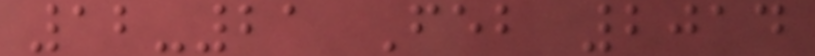12-21 Feb 2014
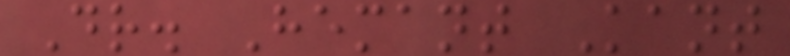Dr. Hemant Kant
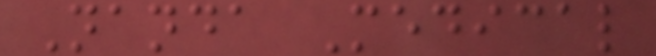Nanda Medical
